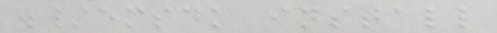./emsdk install
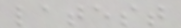latest
